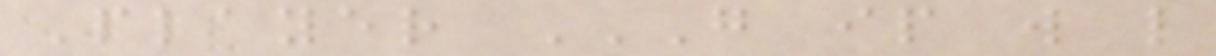Player G IP W L
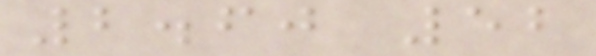2.60 52
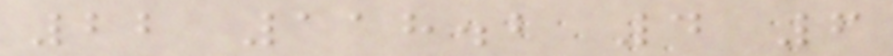22 118.2 4 6
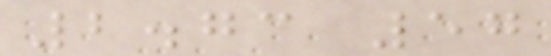2.73 57
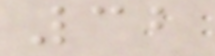32
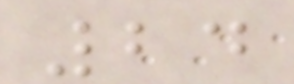24
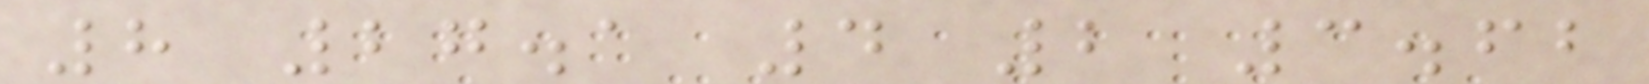8 27.1 4 2 3.62
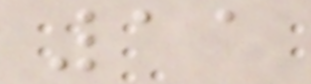11
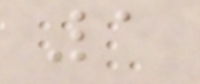1
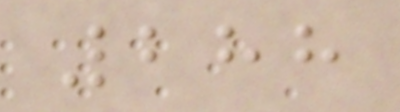288
